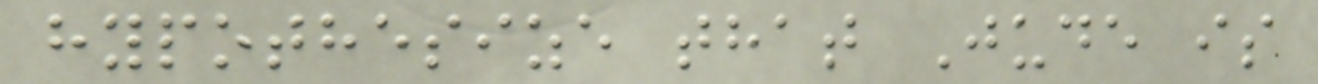hypothesize that Jude is
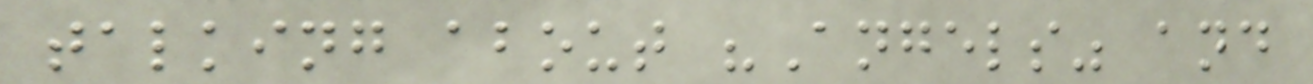talking about "Angels" and
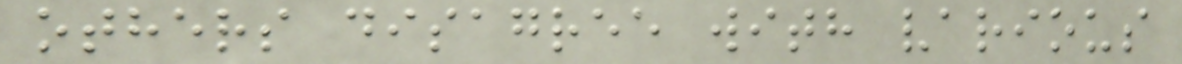others disagree with various
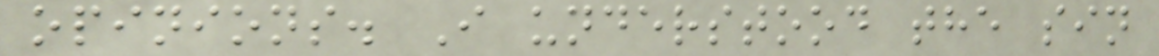opinions. I understood the sin
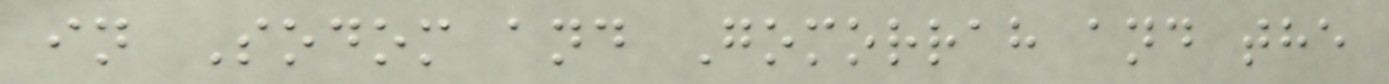in Sodom and Gomorrah and the
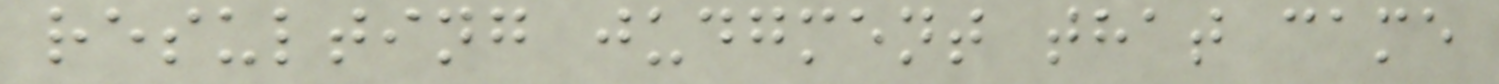resulting judgment that came
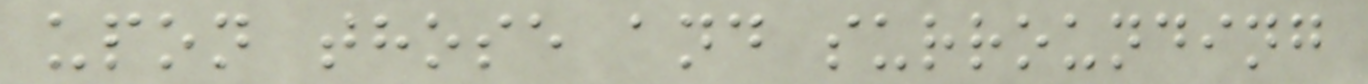upon those and surrounding
